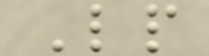Lp
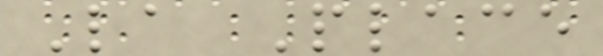La Place
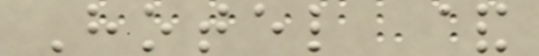Hotel &
